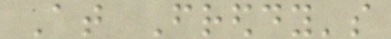At Freddy's
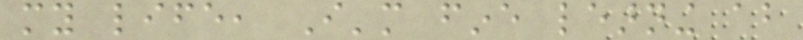my life, I'm fine learning about
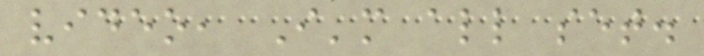video, I'm all set.
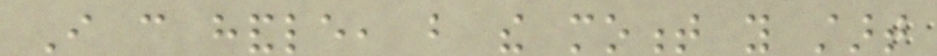I can handle, but the moment you start
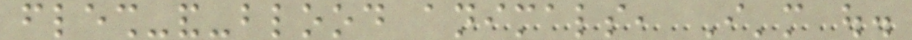flesh-and-blood animals, I'm out.
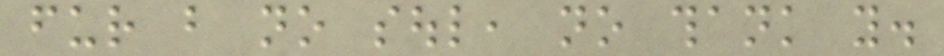fur but no soul, no thank you.
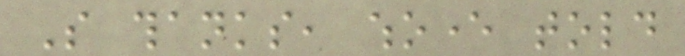So thanks, whoever told
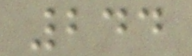244
